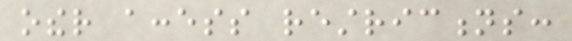other access restrictions:
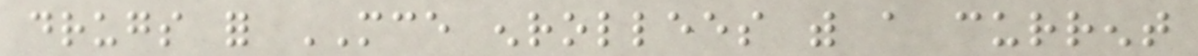drugs for MCE enrollees with a current
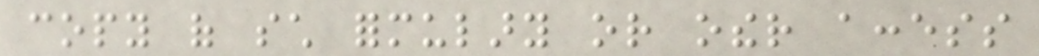copy of such formulary or other access
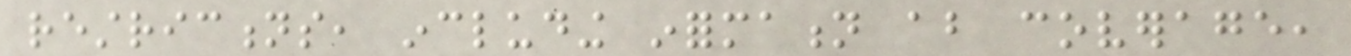restrictions, including information about coverage,
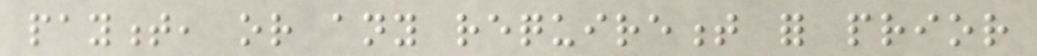payment, or any requirement for prior
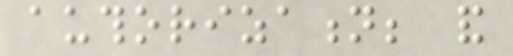authorization; and
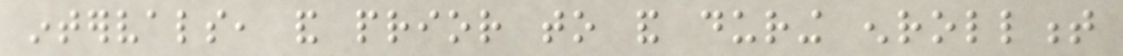intervals, and prior to and during enrollment
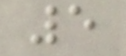5
